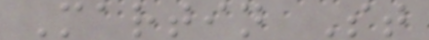Martin St
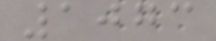1073
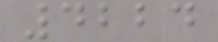4224
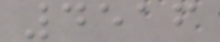4516
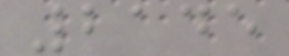2145
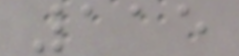115
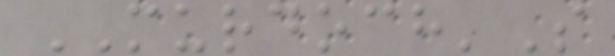MURDOCH'S
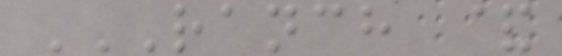RANCH &
